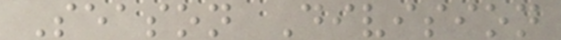Season Division
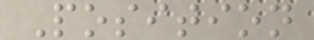Position
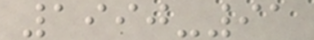1990-91
